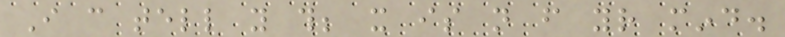I can tell you this; it is not from your mind.
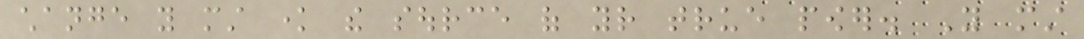change you must know the source of your true power. You must
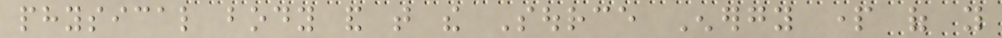physical body and that the Source Energy part of you
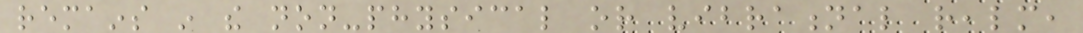remains in the non-physical or vibrational realm,
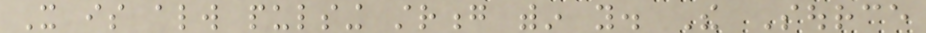It is always pulsing strong within you. The Source
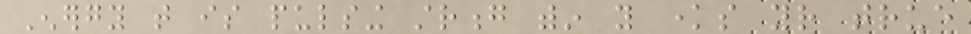Energy that is pulsing strong within you knows your true
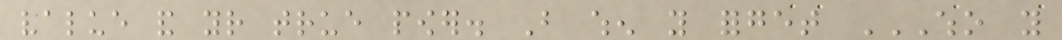value and your true power. But when you forget WHO YOU
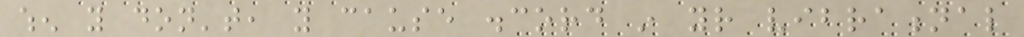when you don't, you cause discord in your vibrational
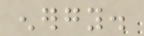energy.
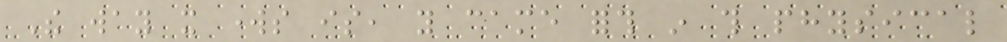The way it works is, you came forth in this physical
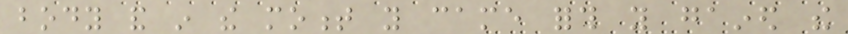body and in the moment you came forth you gained the
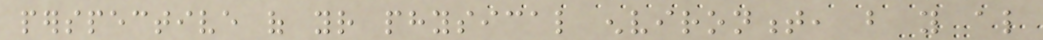perspective of your physical environment, but you also
